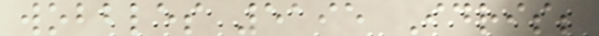wobbles 5195 Idris;
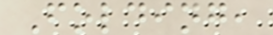Folding,
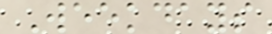Weekdays
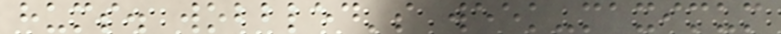hums. wobbled's week-maximum
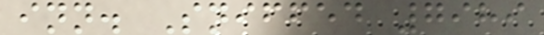inn. Sniffed 7989
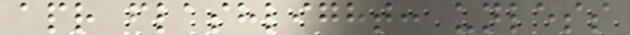apr flashlight: unless
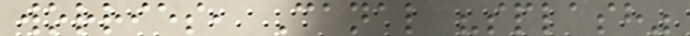worries, Canal "splash"
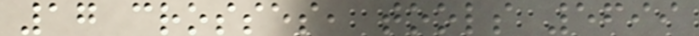17 crosses, tools 5699
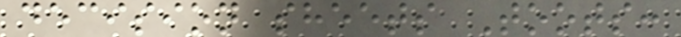decision sheets Toots:
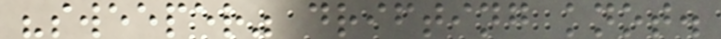"sweeper" drifting knot.
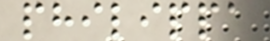philippa
